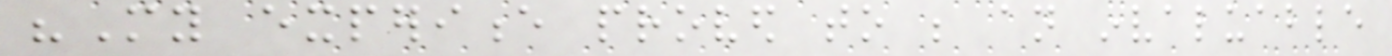"My experience proved to be an invaluable
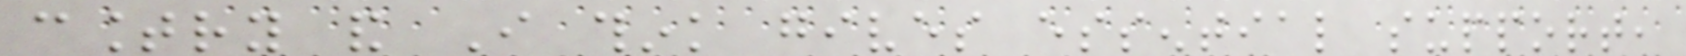country and I think gives essential support,
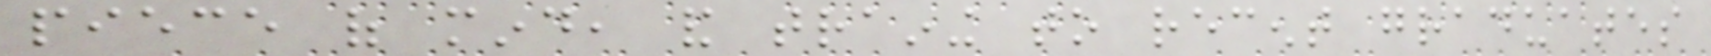piece of mind, and training to recent graduates
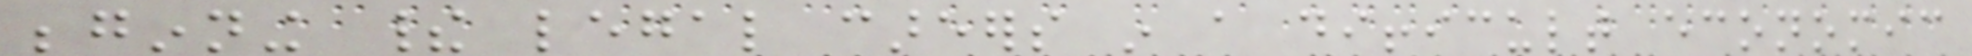beginning their legal careers in a difficult economic
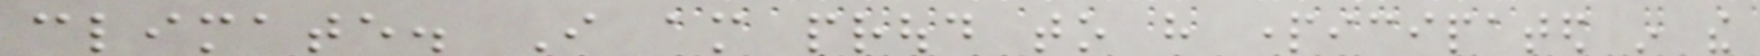climate. I am proud to have participated in the
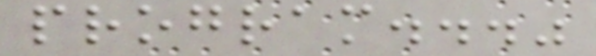program..."
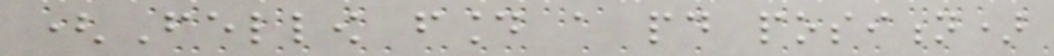(Fellow found a paid position)
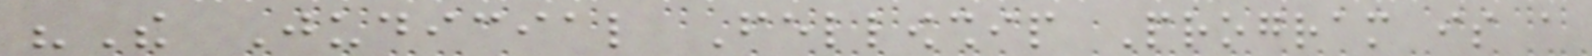"The Judicial Fellowship Program is a
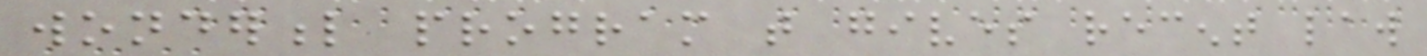wonderful program that gives recent law
